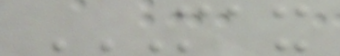MAX
